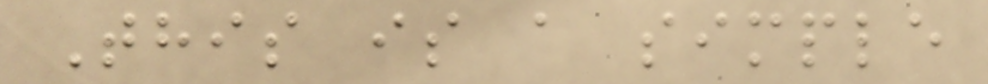This is a simple
